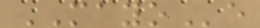MAYOe
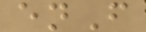enF
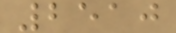2510
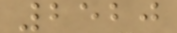2520
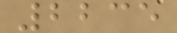2235
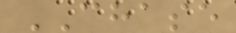CHASE
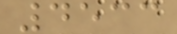4533
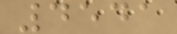4541
